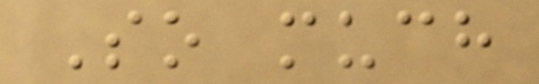So much
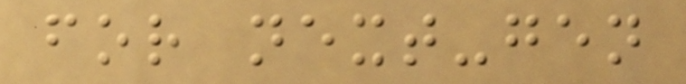for next-gen
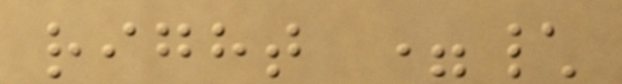right =\
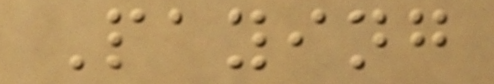Paying
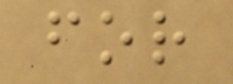for
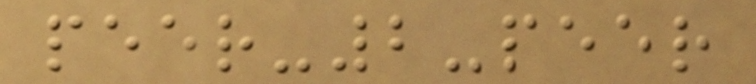peer-2-peer
